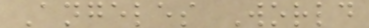Angeles World
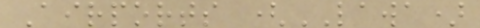Airports (LAWA)
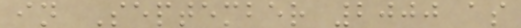in September 2000 as
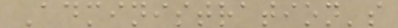Administration's
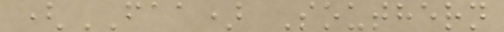(FAA) Southern
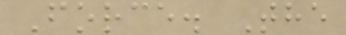Force. The
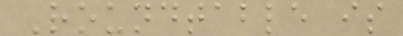Roundtable is
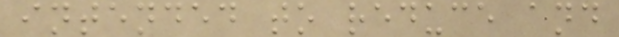intended to reduce and
